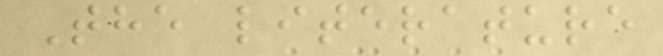The literature
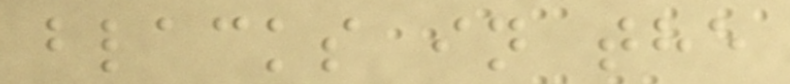blacks in the
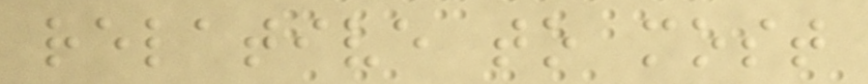relative to most
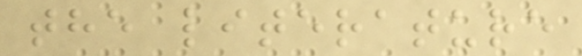the literature
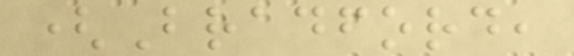(Bradford,
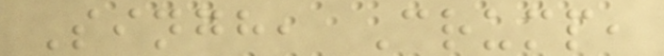Singh, Crump,
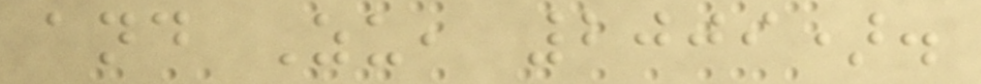and Zu, 2009).
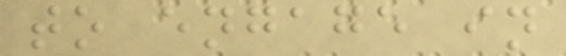to engage in
